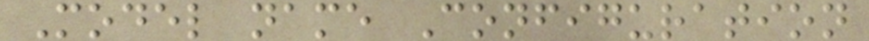Model name Configuration
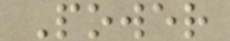Power
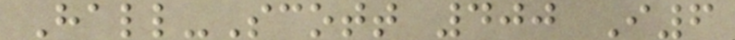Hall-Scott 400 I6
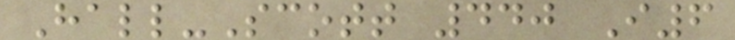Hall-Scott 440 I6
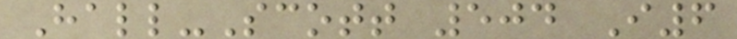Hall-Scott 504 I6
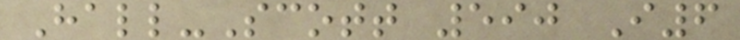Hall-Scott 590 I6
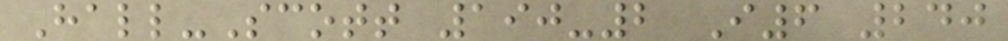Hall-Scott 190-2 I6 240
